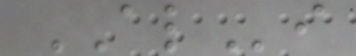ALi
